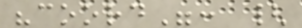"coord": {
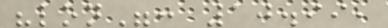"lon": 10.99,
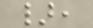},
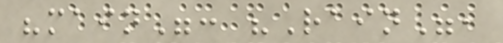"main": "Rain",
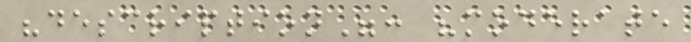"description": "moderate
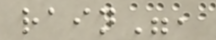rain",
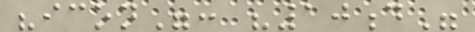"icon": "10d"
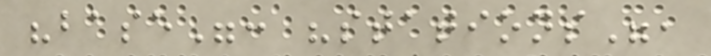"base": "stations",
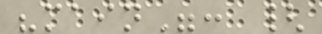"main": {
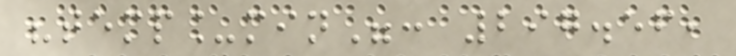"temp_min": 297.56,
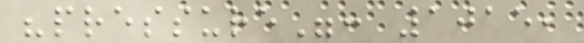"pressure": 1015,
